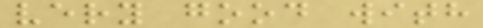very good with
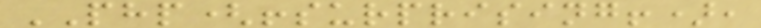PHP(!surprising!),
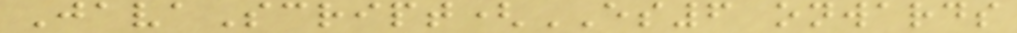JavaScript(ES6 onwards
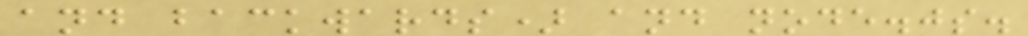and backwards) and node.js.
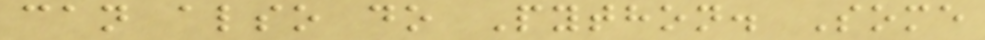can also do Python. Some
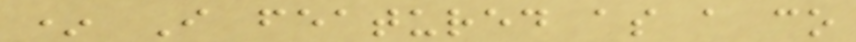* I featured as a co
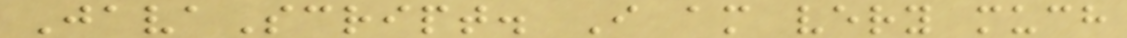JavaScript. I am very much
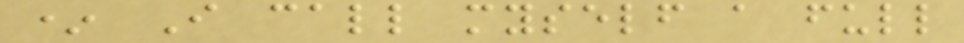* I call myself a full
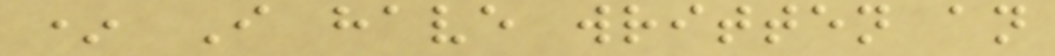* I have written an
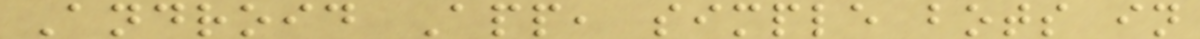Android App, simple bots in
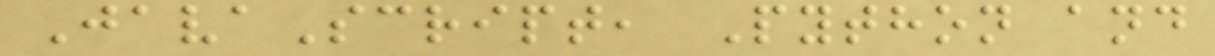JavaScript, Python and
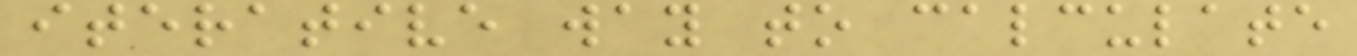iterative way to calculate
